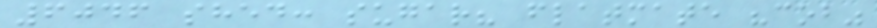6046 shed: sugar? flatmate "cob"
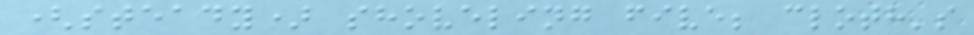(steady) shoveling five; cloth's
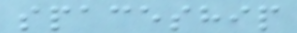spaceship
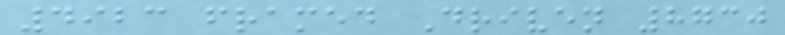4923 framed Driven 8730
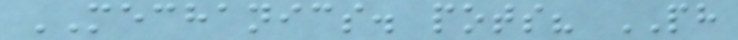MECHANICS. pots? PH
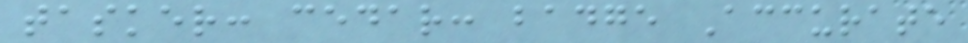tasker: cedar: badge Accurate
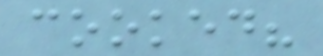cooked?
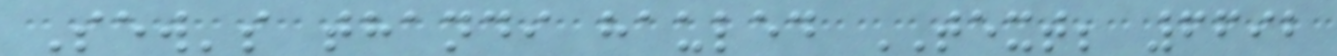Sew's thandi hauled TEXT; 6692
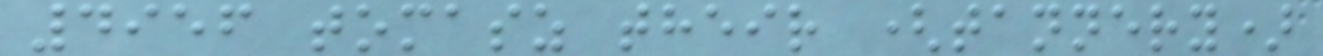4956 tomasz their (tannery)
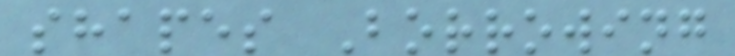shapes Borrowing
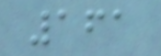161
